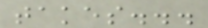takes...
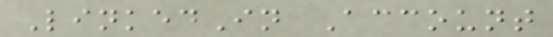LinkedIn Account
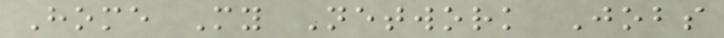Home My Network Jobs
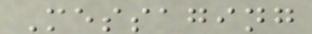Messaging
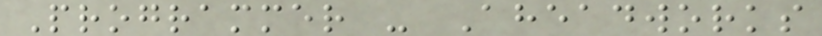Programmer - Aheadworks
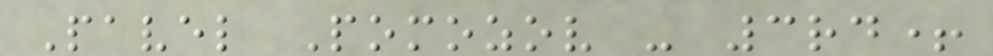Pavel Pomozov - 3rd+
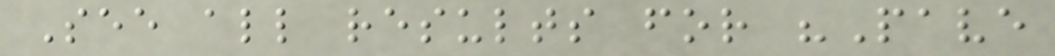See all results for "Pave
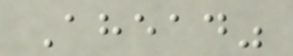Ahead"
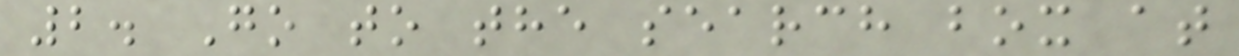2. Go to the search box at
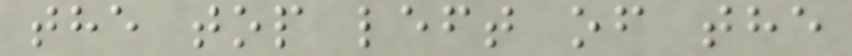the top left of the
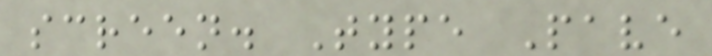screen. Type Pave
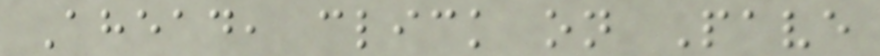Ahead, click on Pave
